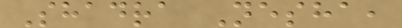Shadra Nesha,
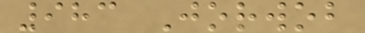983 Jorwob
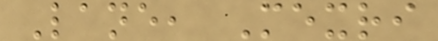Lane, Mexri
